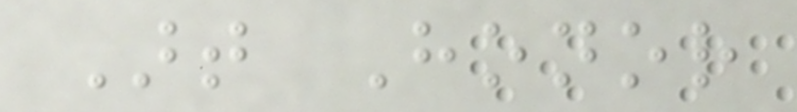Art Honor
